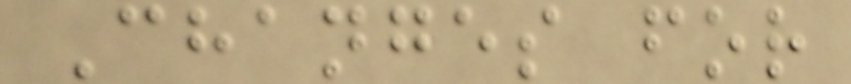Changes for
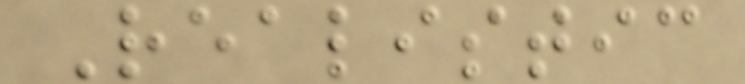Realistic
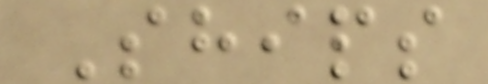Ships
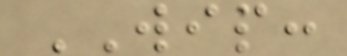WIP:
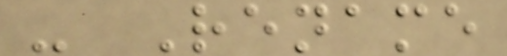- Rename
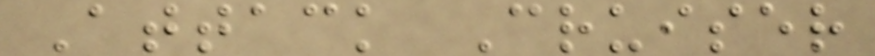Attack Cruiser
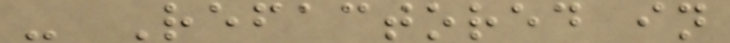- Refactored in
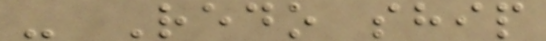- Redo ship
